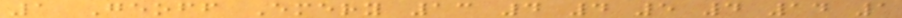1 Geoff Emery 13 4 4 5 4 14 1
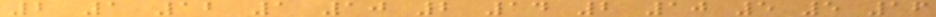2 1 12 1 10 2 14 2 10 5 5 16
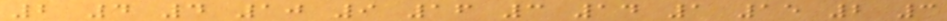2 4 4 10 9 16 3 14 1 15 2 3
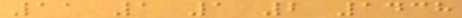11 1 1 2 1438
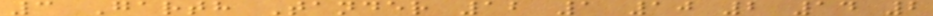3 Garth Tander 12 1 10 2 14 2
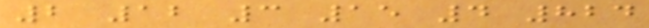2 12 3 15 4 824
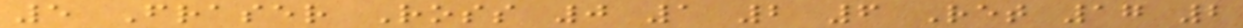5 Fraser Ross 0 1 2 6 Ret 17 2
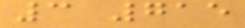3 715
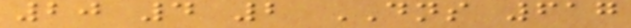20 4 2 DNS 617
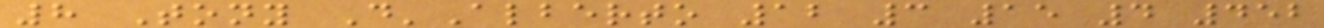8 Tony D'Alberto 12 3 15 4 452
